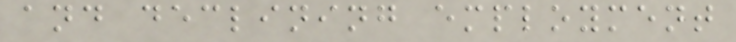and declining employment
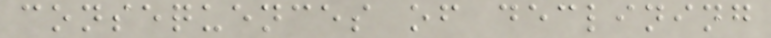consequences of declining
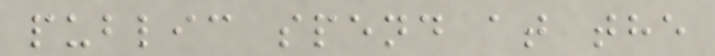public spend at the
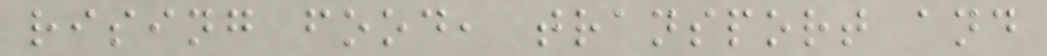rising food, transport and
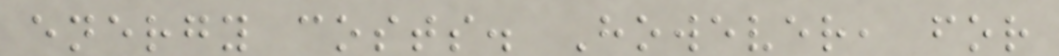energy costs. However, for
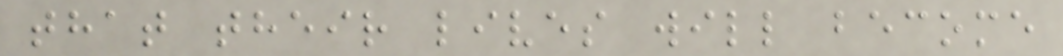that their lives will become
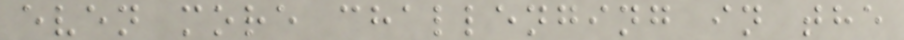even more challenging in the
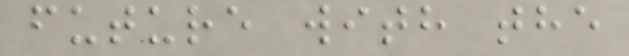future with the
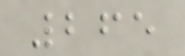265
